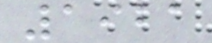1921
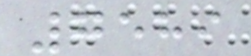7589
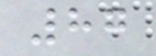87
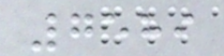7589
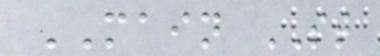MAIN ST
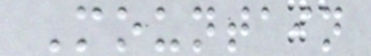Mountain
